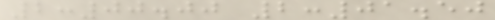2:00.00 2:01.50
